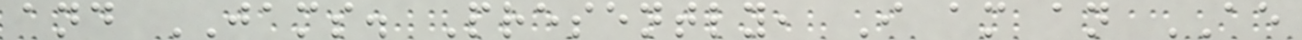and JAMS. Presently, I am an AE
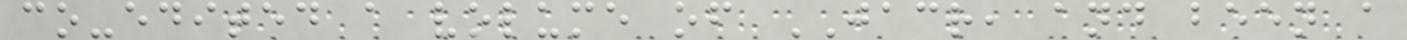co-edited a volume of JACR, and been a
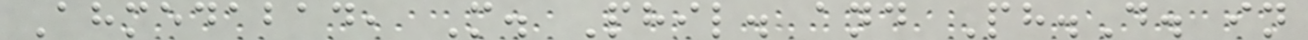Ahmedabad, M. Phil. and Ph.D. in
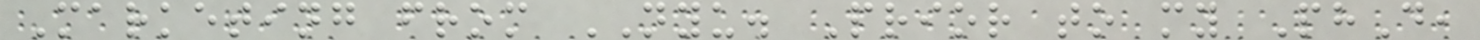Marketing from NYU. Prior to my PhD,
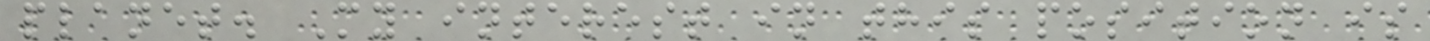planet. My interest in this position is
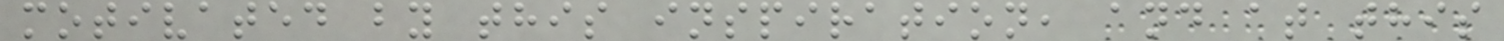motivated by this inspiration, and at this
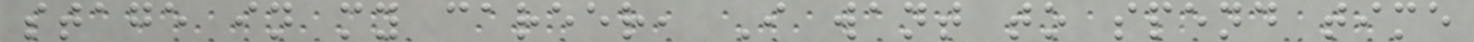stage in my career, I want to spend time
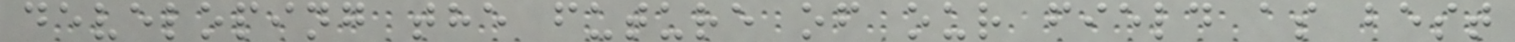developing the future of our field as best
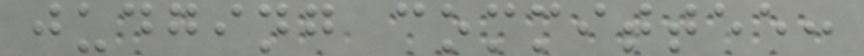judging committee:
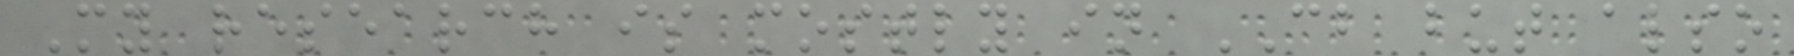My research is mostly in CB but also
